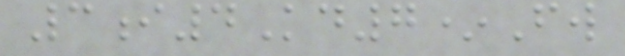3i4Kd7*Fw
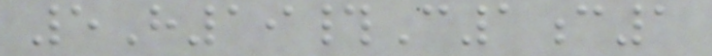5H19#C1c1
